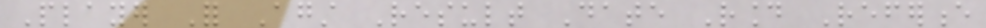Player For Against Result Date Round Reference
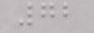72
